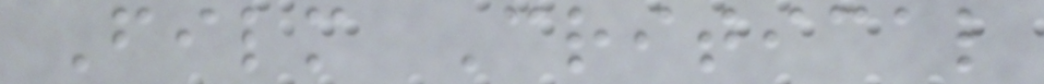Film Critical
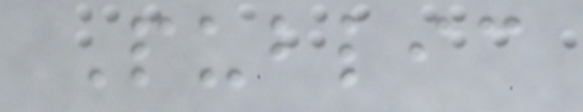Public
